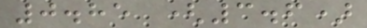0.85 (3.6)
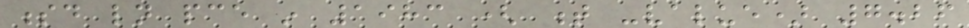sd ln pce in 1983 ( t -value) 7.26
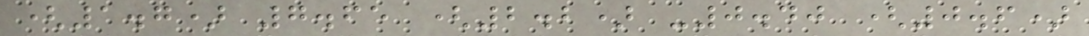(1.7) 7.65 (2.2) -0.40 (0.6)
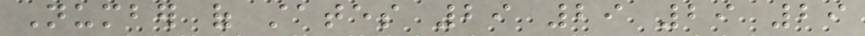Number of states 29 29 29 29
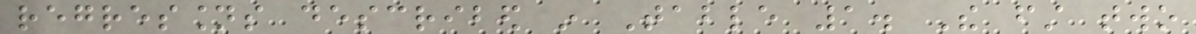regressions described in Table 1. The first two
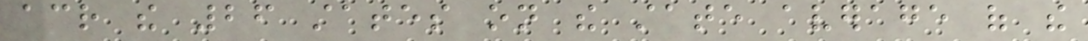across the 26 states on the state average of the
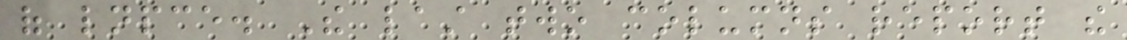of lnpce. The last two columns report the
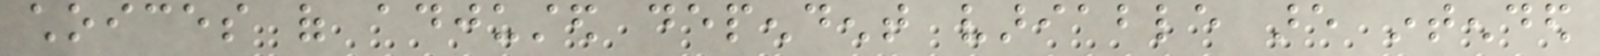choices of adjusted dependent variable are intended
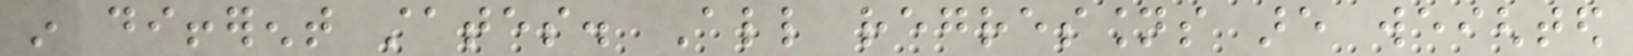in different states. All regressions are weighted
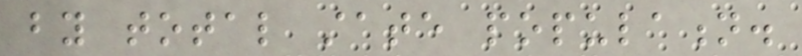by total state population.
